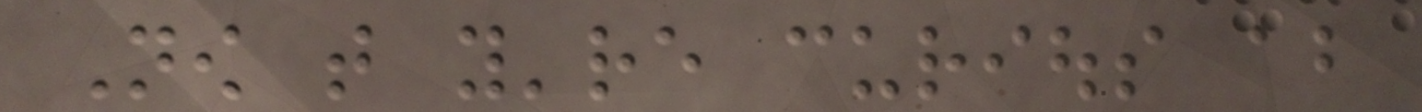Now that you're curious about
